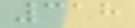318
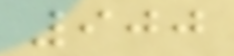900
